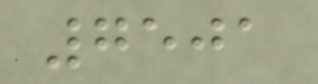7501
